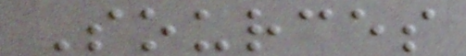Sources
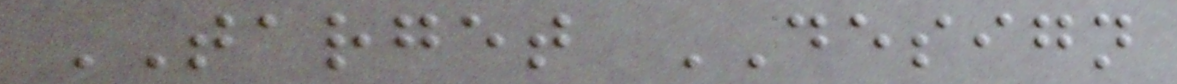TARGET DESIGN
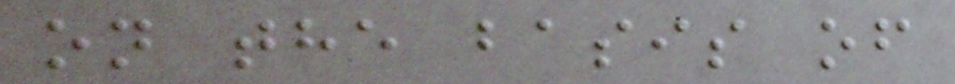on the basis of
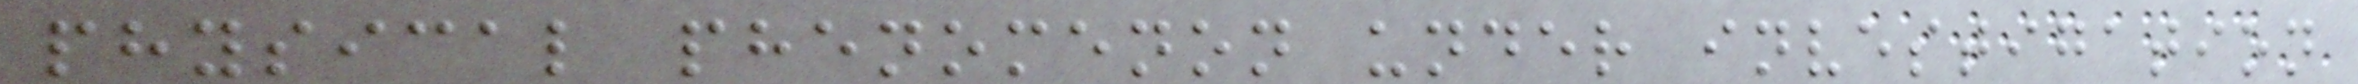physical phenomenon under investigation
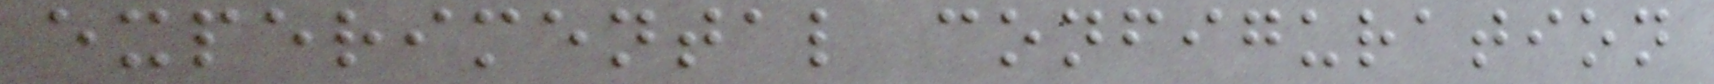experimental configuration
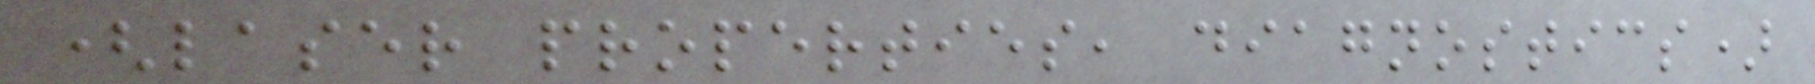(laser properties, diagnostics)
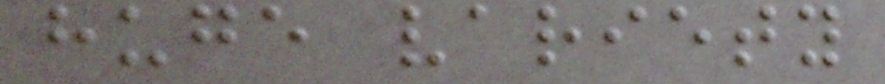huge variety
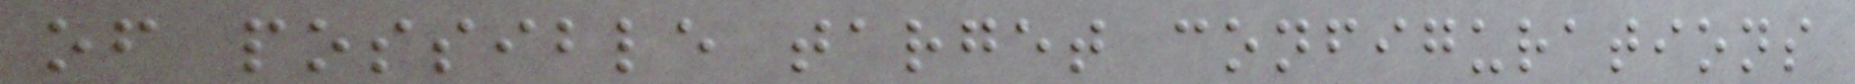of possible target configurations
